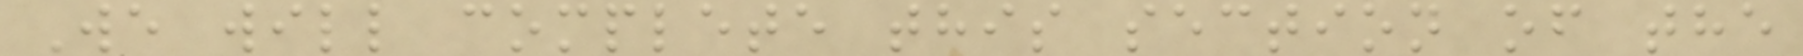We will complete this section of the
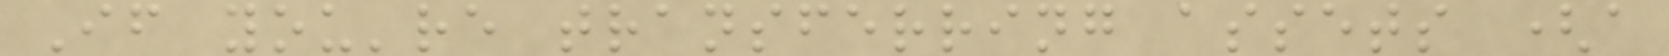If you're transferring assets (a
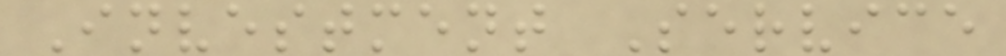Investment Service
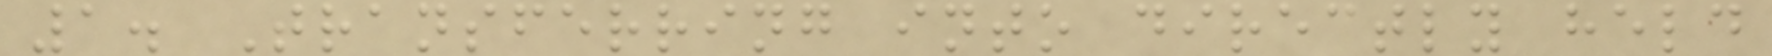1. Transferring into directly held
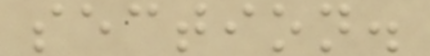section.
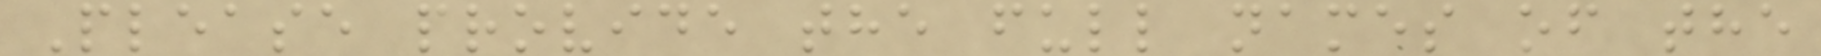Please provide the full names of the
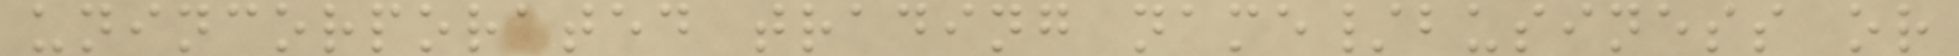unincorporated trading name/business or
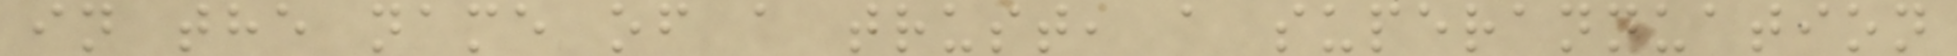in the name of a trust, a superannuation
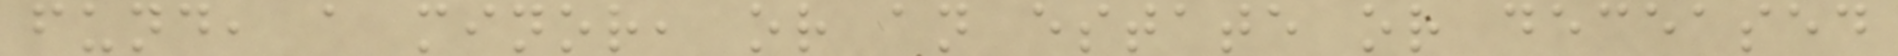fund, a minor, or an estate or deceased
